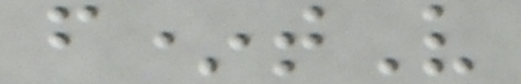f*tV
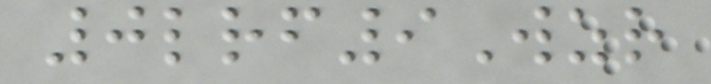0lrf9Wzr
